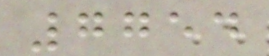7754
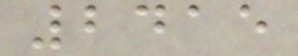2415
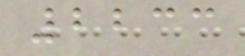2233
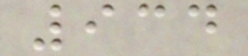934
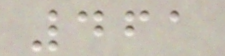461
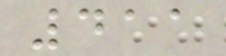411
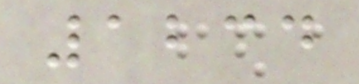1234
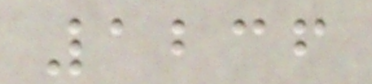1236
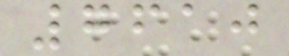7610
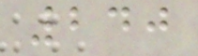240
